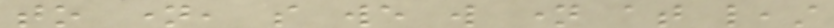to name, so we will name at least
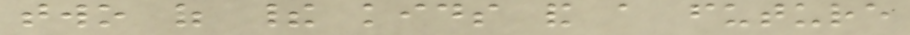two of their kids and a future
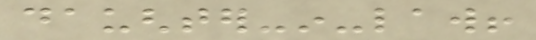daughter-in-law!
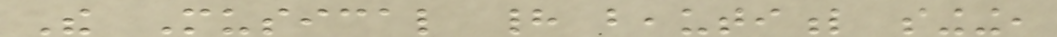The Musical had beautiful singing,
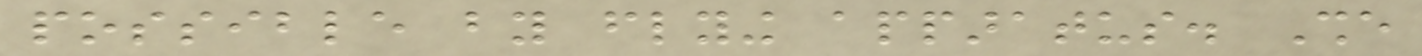possible by flying apparatus. She
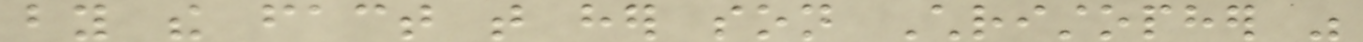by the fact that her son Christopher was
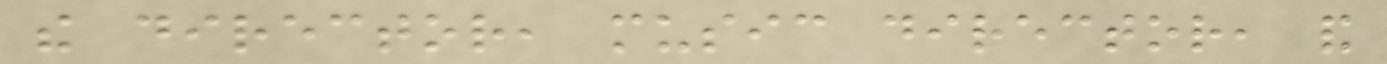the director, music director, and
